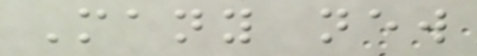Many new
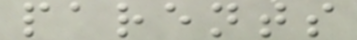parents
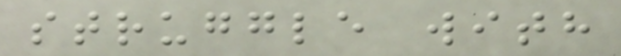struggle with
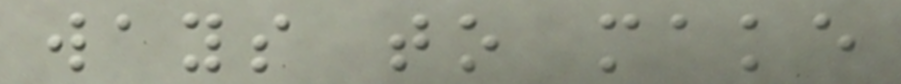ways to make
